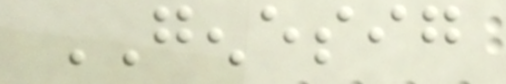GENESIG
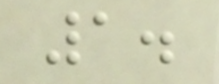1.
